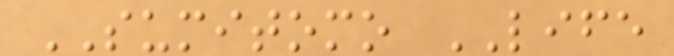SUMITOMO LIFE
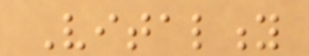Vitality
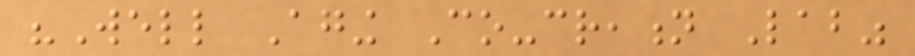"Well Aging Co-creation Lab"
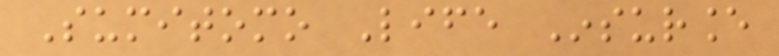Sumitomo Life Insurance
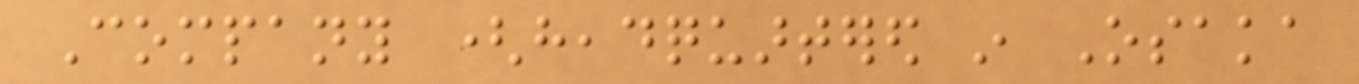Company (headquartered in Osaka
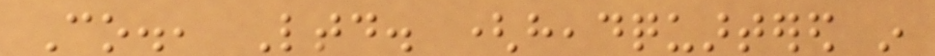Co., Ltd. (headquartered in
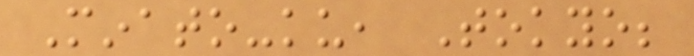Minato-ku, Tokyo;
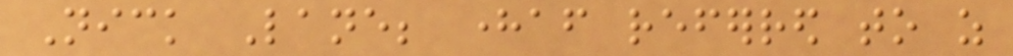Nick Lane; hereafter referred to as
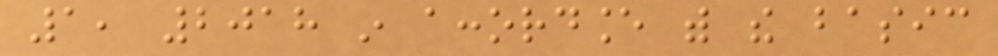1, 2018 in accordance with the basic
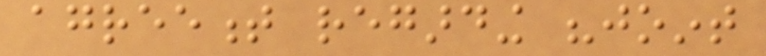agreement regarding "joint
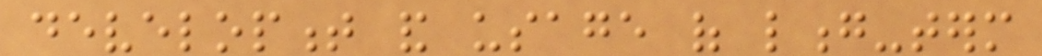development and usage of long-term
